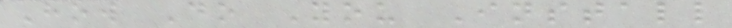How Do You Install
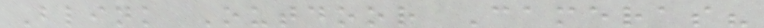Blink Outdoor Cameras?
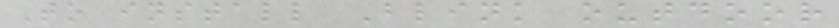To install Blink outdoor
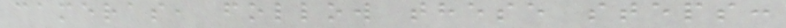cameras, follow these steps:
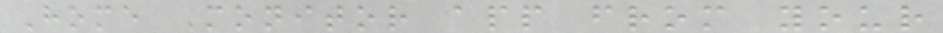Home Monitor app from your
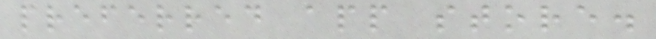preferred app store.
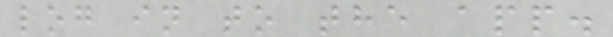log in to the app.
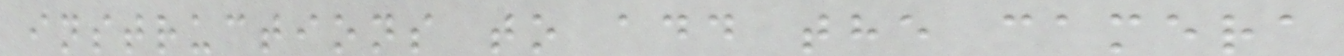instructions to add the camera
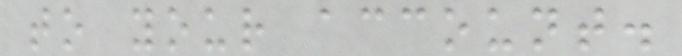to your account.
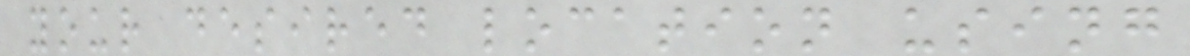your desired location using
